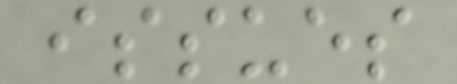issues
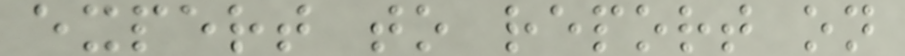expert to report on
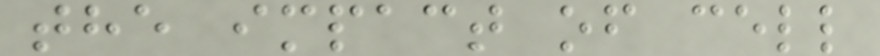the impact of cell
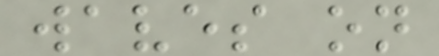waves on
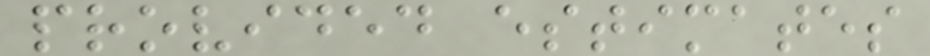provided estimates
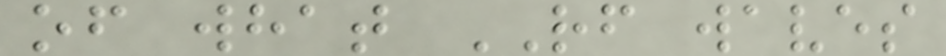of what RF waves
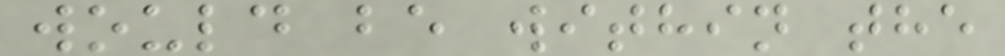would be within the
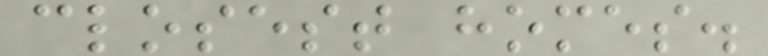closest homes.
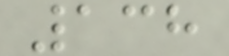138
